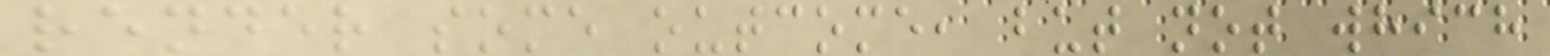render some outcome, but not which
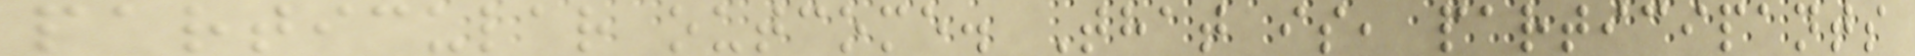particular outcome. That is, participants
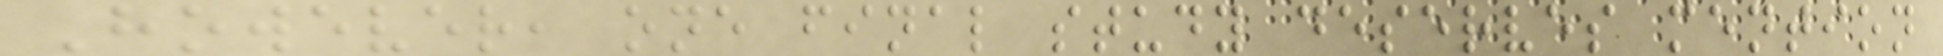However, one final study deserves mention
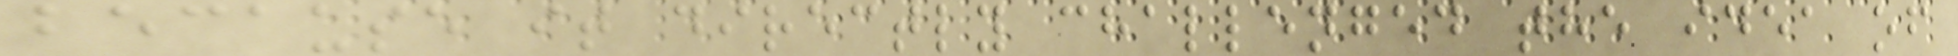because it directly challenged the idea of
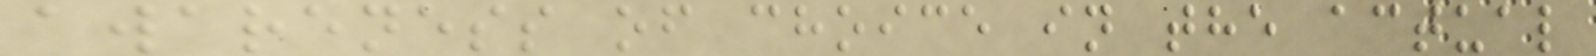awareness of choice in the actual
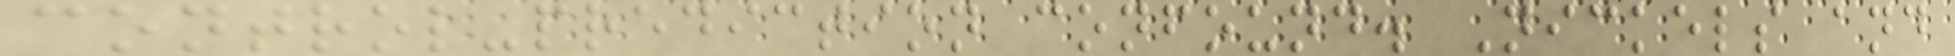control-prediction confound. Nickels and
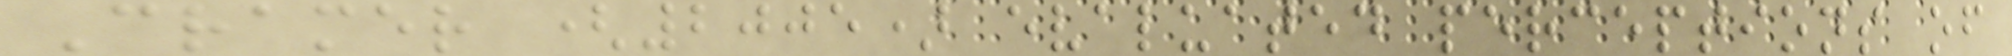Cramer (2005) evaluated perceptions of
